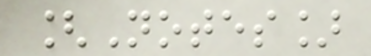[Notes]
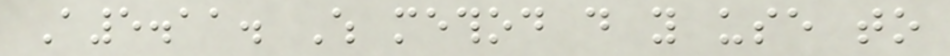A5.11. Which method do you use to
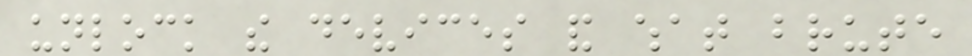unlock the devices and what brute
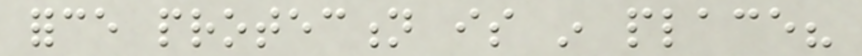force protection is in place?
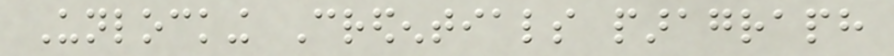Unlocking Credentials paragraph
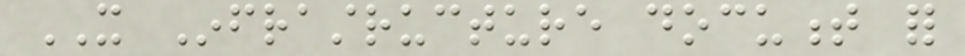IT Infrastructure document for
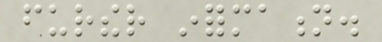further information.
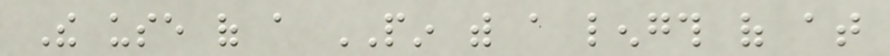The use of a PIN with a length of at
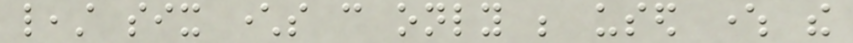least six characters can only be used where the
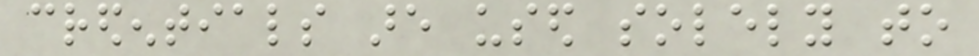credentials are used solely to
